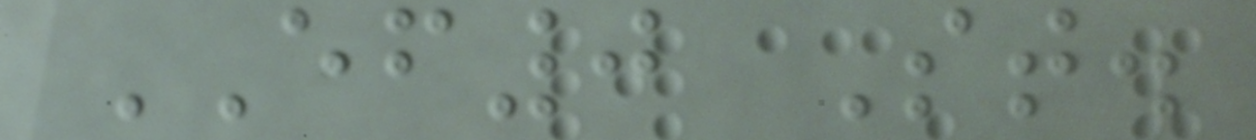EF0 St.
